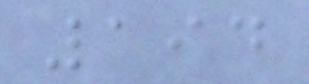194
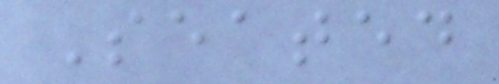Seated
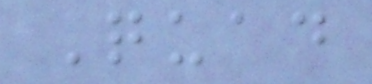Quad
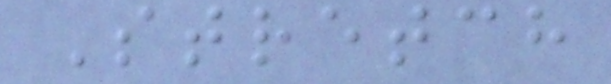Stretch
